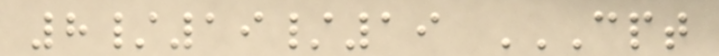8/19/19 CPT
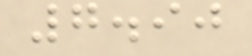7.90
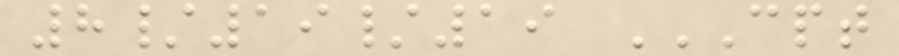8/19/19 CPT
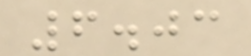6.03
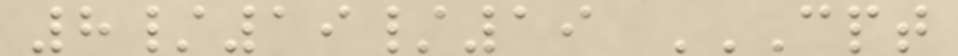8/19/19 CPT
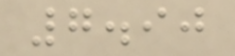7.90
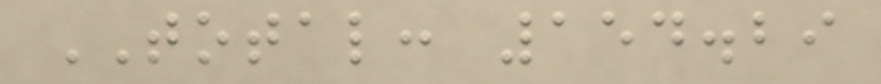TOTAL: 154.29
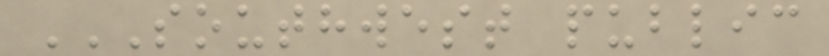SOUTHWEST PUBLIC
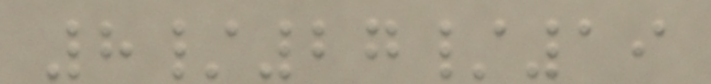8/27/19
